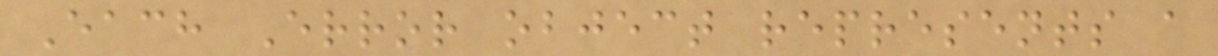Each Error object represents a
